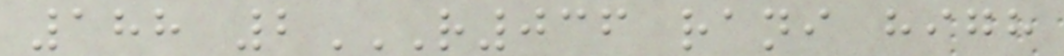188 2R036 RANI HIGH
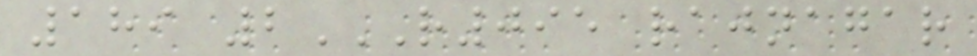189 2R095 RAJNAGAR
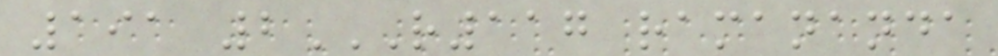191 2R117 RAMANANDA
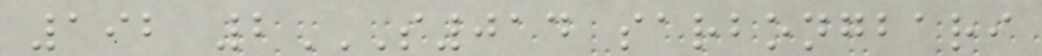192 2S014 SARBONGBARI
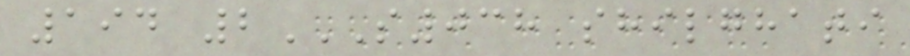194 2S038 SHILGHATI
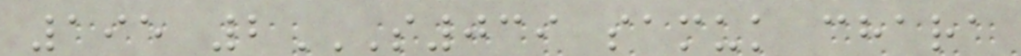195 2S039 SAMUK CHARA
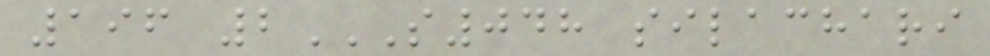196 2S048 SILACHARI
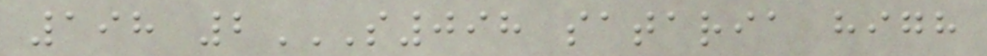198 2S098 SATARIA HIGH
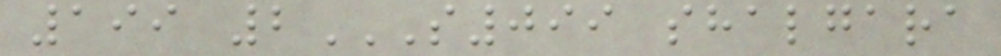199 2S099 SHALGARA
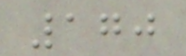170
